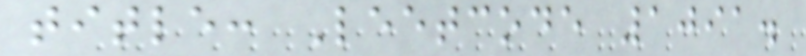title: Leetcode 1091.
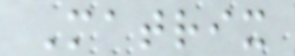Matrix
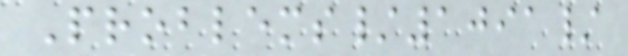Problems/1091/
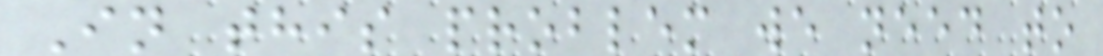In this problem we need to
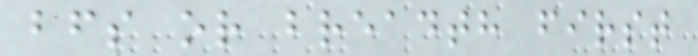bfs or breadth first
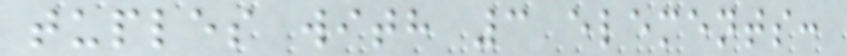tuples with 3 elements:
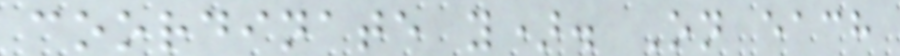coordinate y). On each
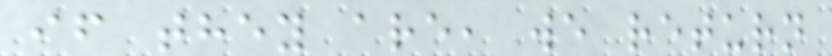if they are, we return
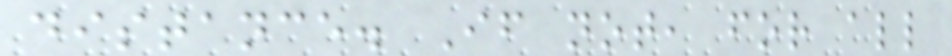distance. If not, for all
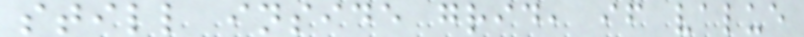still inside grid, if value
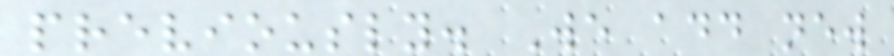previously. We add new
